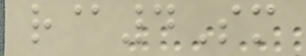r@4Sm
